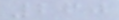260
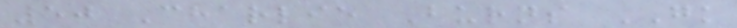50 Charlie Burns GK
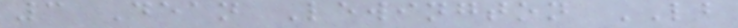3 Dean Lewington LB
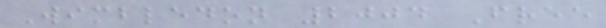Wimbledon 2004 Free
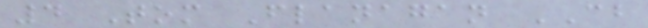4 Tom Flanagan CB
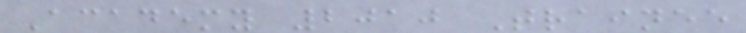Academy 2010 Trainee
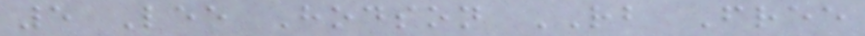5 Lee Hodson RB Free
